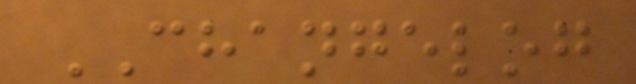CHANGELOG
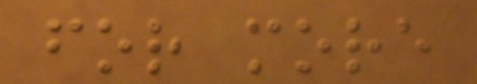for more
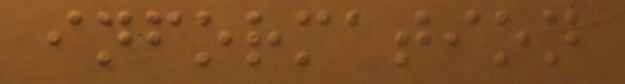information
